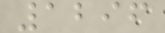1296
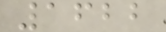1622
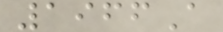1966A
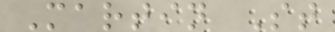Martin St
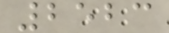2523
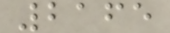2165
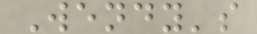Wendy's
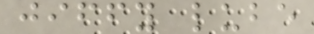jiffy lube
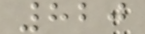820
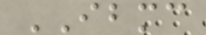IBMC
